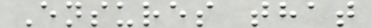Ensures that
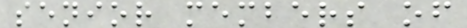senior members of
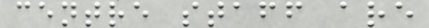centre staff are
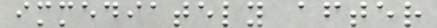immediately after
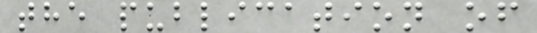the publication of
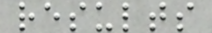results
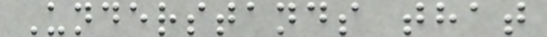Understands that
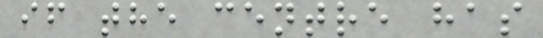if the centre has
